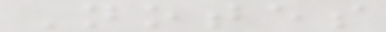Notes
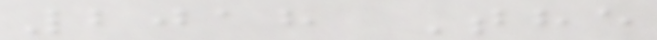2018 The
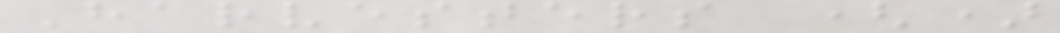Harvesters ()
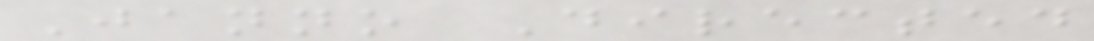Janno Directed
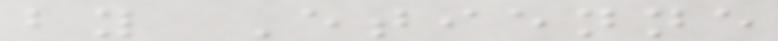by Etienne
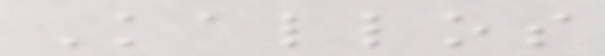Kallos
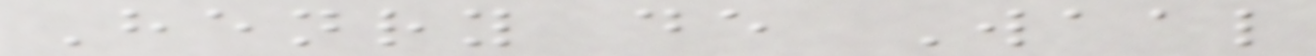Henry de Waal
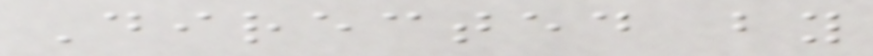Directed by
